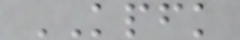KPFK
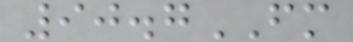90.7FM
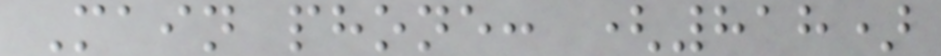Main phone: (818)
